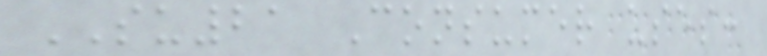SU21 Consumer uses:
